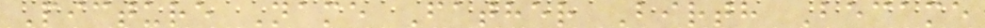Picture Name Father Birth Became
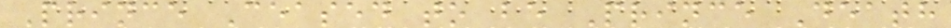Prince Ceased to be Prince Death
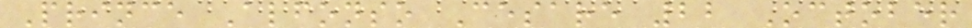Prince Alfonso Cesare 22 October
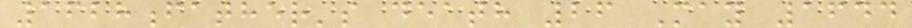1628father's death 26 May 1644
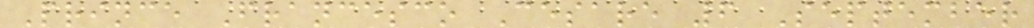Prince Francesco Cesare 6 September
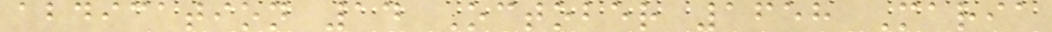abdication 14 October 1658 Maria
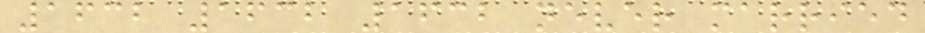1632 1632 1632 never married
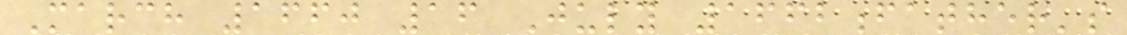March 1660 16 July 1662father's
